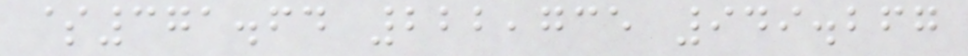$371.64 222,735 949.267
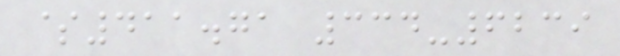$411.71 334-6239
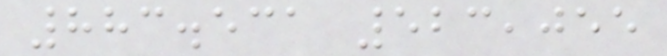883.531 523,055
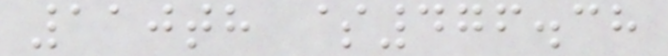110th $476.38
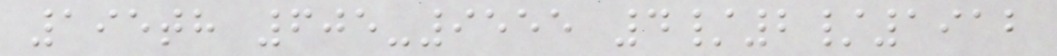195th 605-9555 4/2/1912
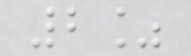2%
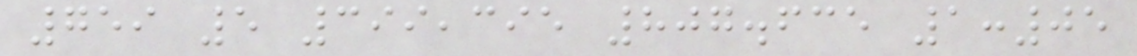759 5 399,395 807.635 1:05
